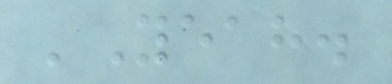'Yeah.
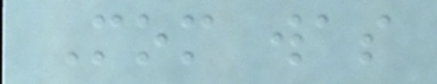Mom was
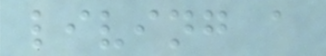living a
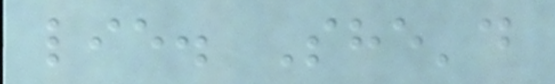lie. She'd
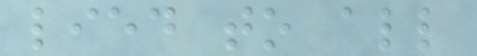lied to all
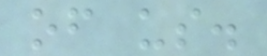of us.
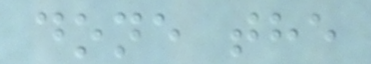done the
